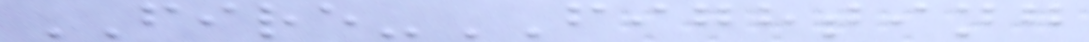FIRE-FIGHTING
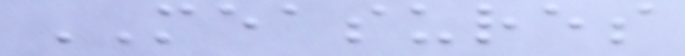MEASURES
